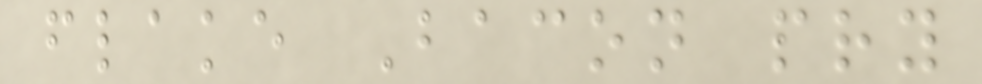flake Bacon pry
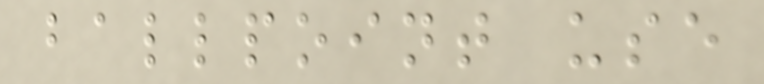ballpoint use
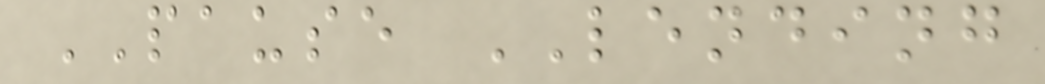PAUSE LENDING
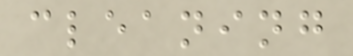cleaning
